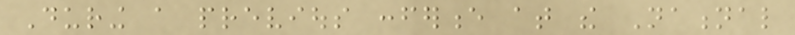During a previous conference at the National
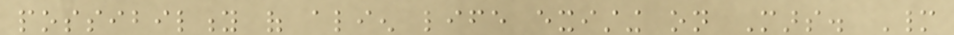possibility of alien life existing on Mars. Many
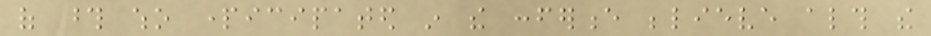of those who participated in the conference believe although the
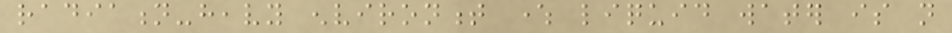radiation-heavy environment where liquid water is not
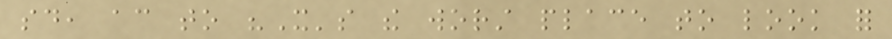said, according to "It's the worst place to look for
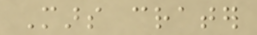Mars crater
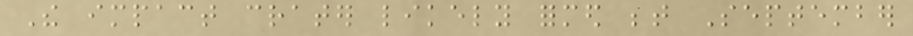The impact crater likely formed between September
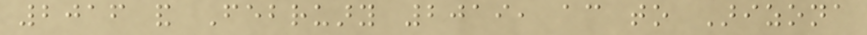2016 and February 2019, according to Arizona
